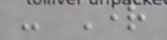- Right
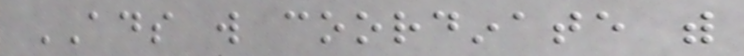ADS will coordinate with
